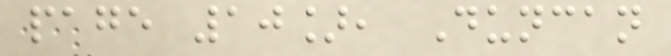page 10], Duncan
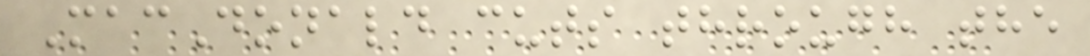MacDonald cuts through the
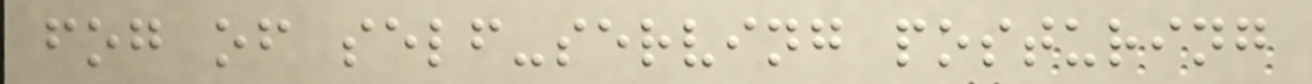fog of self-serving posturing
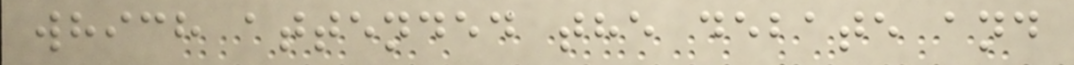which attended the debate and
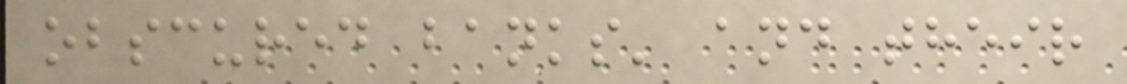obscured banks' and their
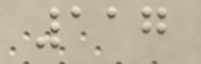117
